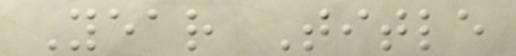Year Title
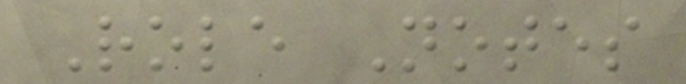Role Notes
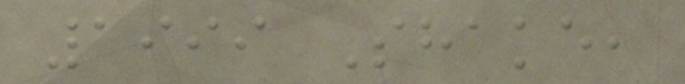1999 Shake,
